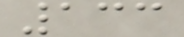133
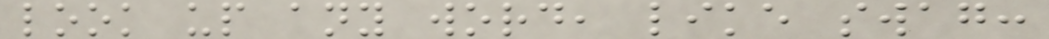look up any word, like swag:
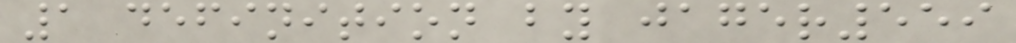1 definition by jager559
